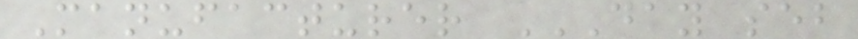Manufacturer DAY SEB
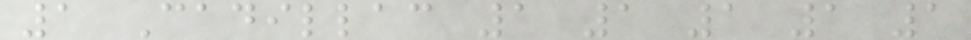1 Cadillac 1 1 1 1 1
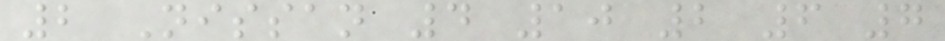2 Nissan 4 10 2 6 7
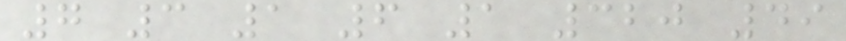7 3 1 6 1 320 49
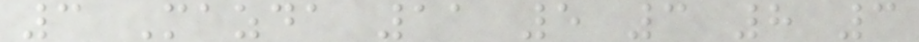3 Mazda 11 5 3 8 3
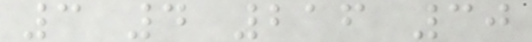3 4 216 30
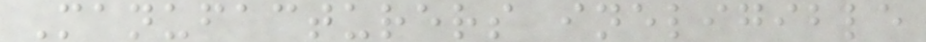Manufacturers ineligible
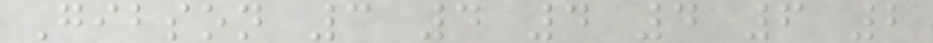Gibson 3 4 4 4 6 2
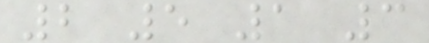2 5 1 3
